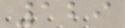129
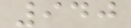940
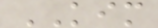KIM
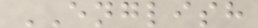ENGLISH
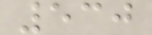530
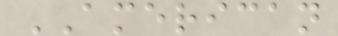AMERICAN
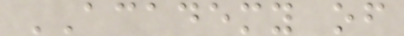ACADEMY of
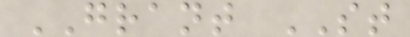GRANT ST
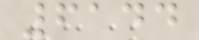6144
